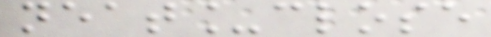neat_close
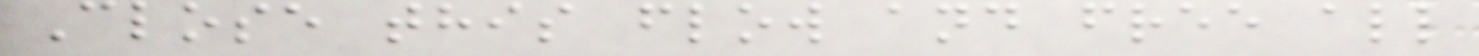Close this flow and free all
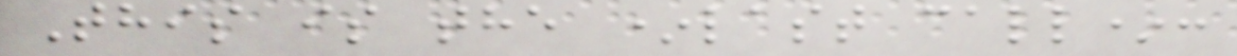This is the *last call*:
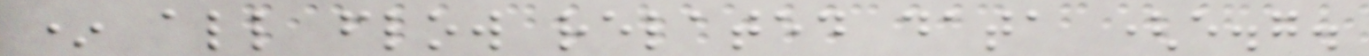* all flow related data (e.g.
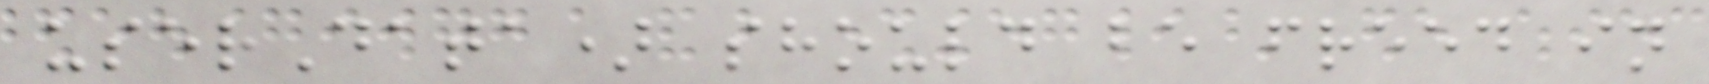userData) should be freed in
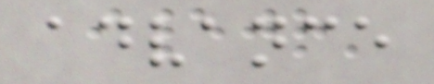advance
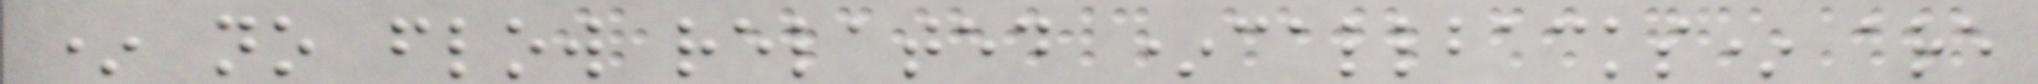* no flow related *callbacks* are
